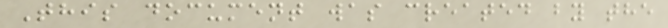This document was created by the
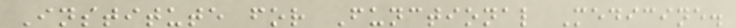Institute for Functional Medicine.
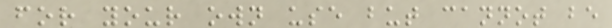for your own use but cannot be
